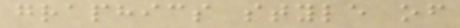graphics style of
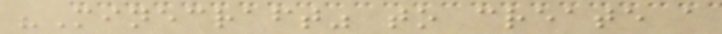"Minecraft" to create a
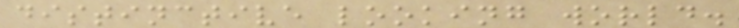distinctive looking world.
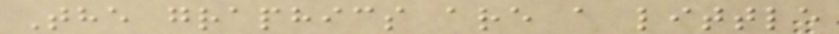The graphics are a little
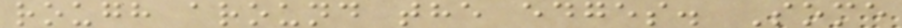rough around the edges. Some
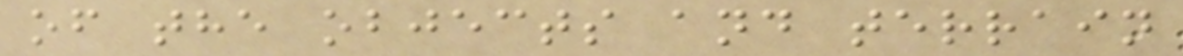of the objects and terrain
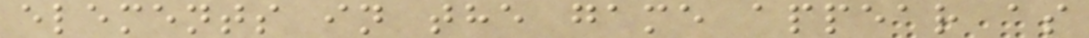elements in the game appear as
